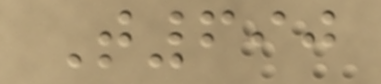T690
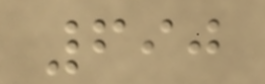690
